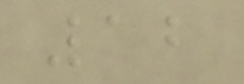12
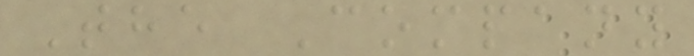The Company
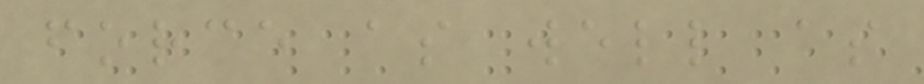force as well as
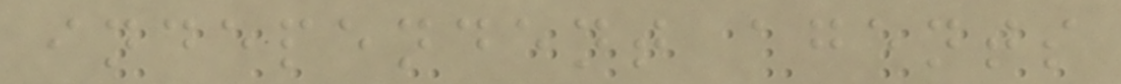independent agents
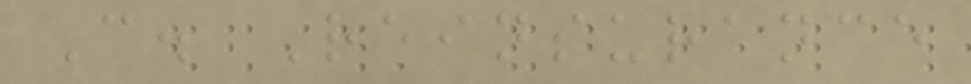C. Reinsurance
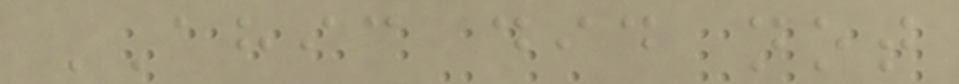AHIC did not
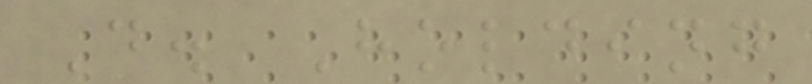D. Holding
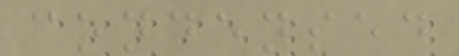condensed
